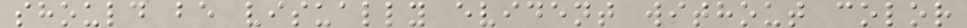should be visually evident without color
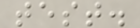test.
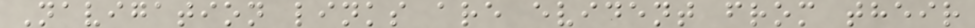Navigation links are evident from their
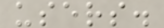users.
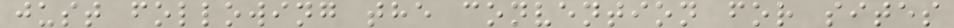just following the convention for sites
